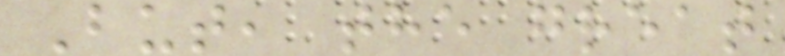But, the great
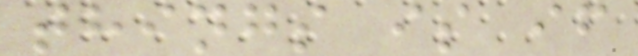things is if
